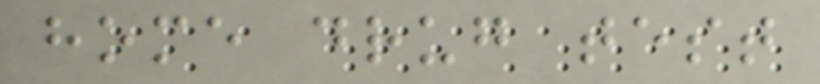home drug test
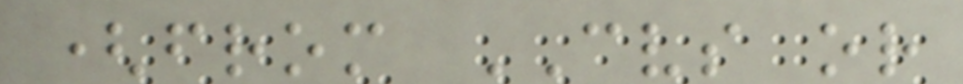(from CVS or
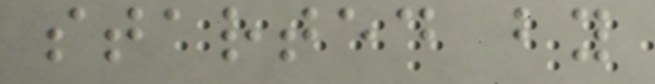started by
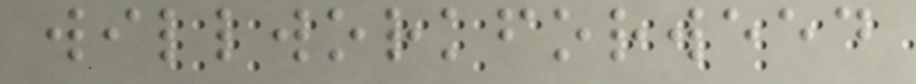willworkforweed
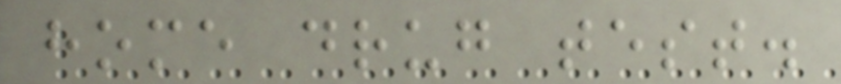home drug test.
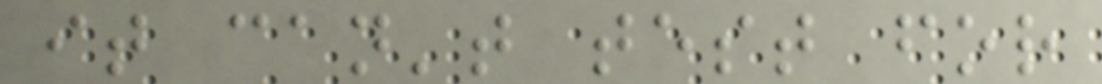it can't test for
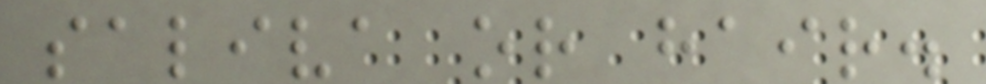saliva or hair.
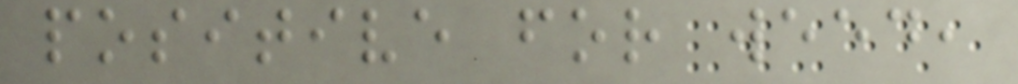positive for weed,
